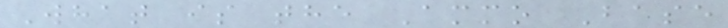What is the Ammo Base
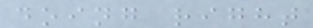doing right
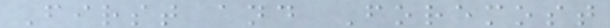First and Foremost
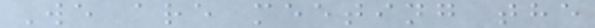We are meeting the
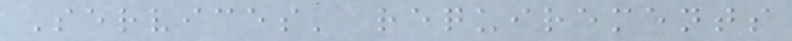Services' requirements
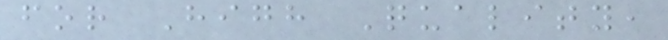for High Quality,
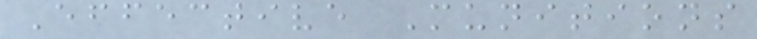Effective Munitions
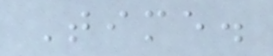Time.
